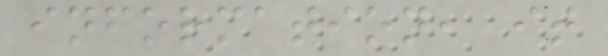information, it
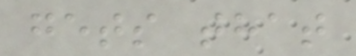gets that
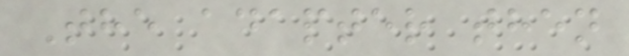The adapter then
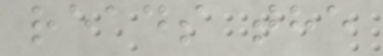reads the
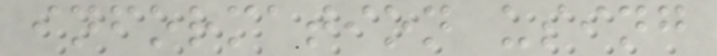information using
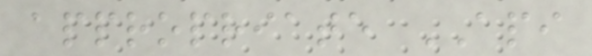appropriate API
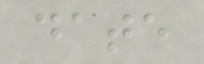date
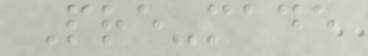Pre-made
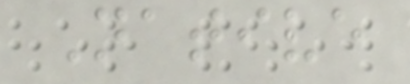Native
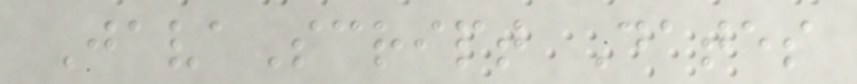JavaScript Dates
